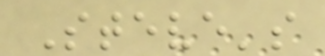Steve's
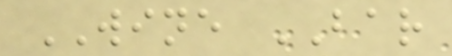WINE BAR
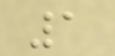1
